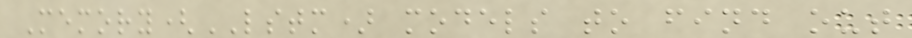Memory(LSTM) models to find out
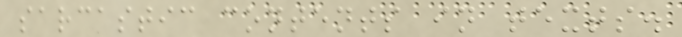sarcastic contents in texts.
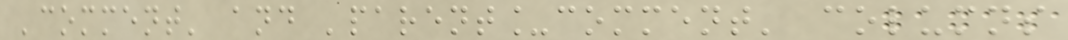'comment' and 'parent_comment' columns
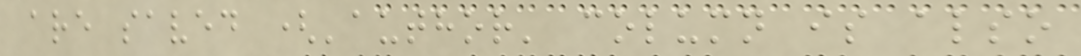are saved ('author' column is also
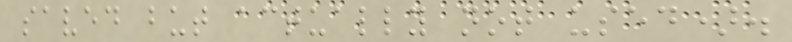saved but actually not used).
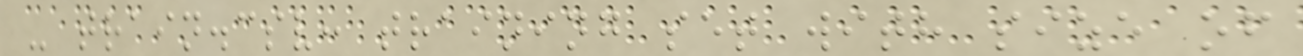- train.csv: training set with size of
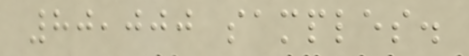80,000 samples.
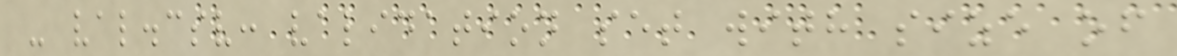- val.csv: validation set with size of
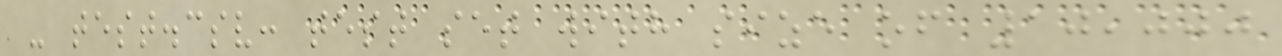- test.csv: test set with size of 10,000
